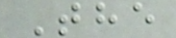The
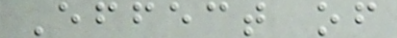Effect of
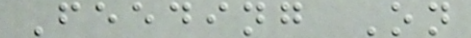Feeding On
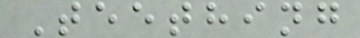Teething
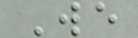We
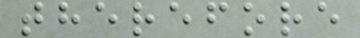therefore
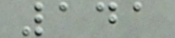141
